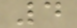4
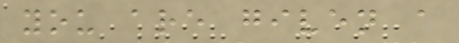you are given a
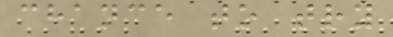chance to try
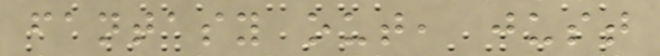fantasy out, just
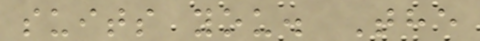suits you. The
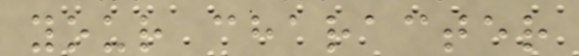your character
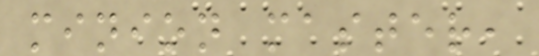minion master,
